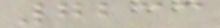7233
